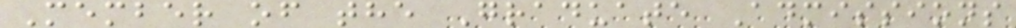Member of the Graduate Admissions
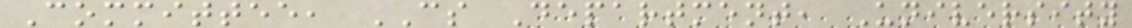Committee, CS Department, University
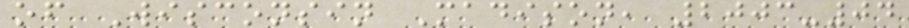of Wisconsin Madison, 2003-04
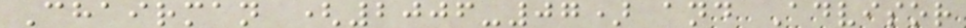Chairman (2006-07) and Advisor
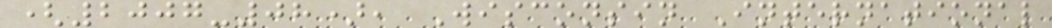(2007-08), Wisconsin International
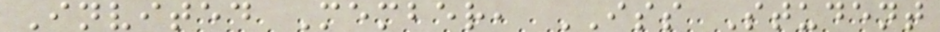Invited Member, ISS Student
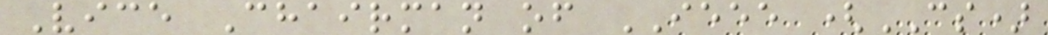Vice Chairman of IEEE (CS)
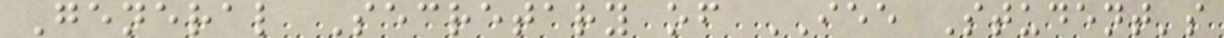General Secretary of IEE Student's
